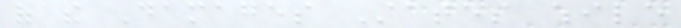of the Damages States while
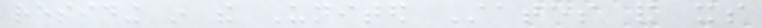residing in the United States and its
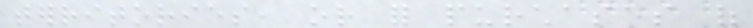territories, or for purchases of
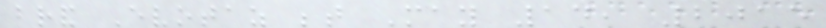brand Evotaz between May 14, 2015
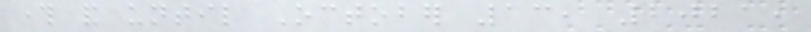through and until October 13, 2021,
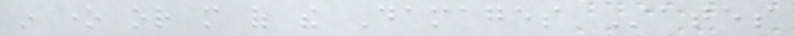in one or more of the Damages States
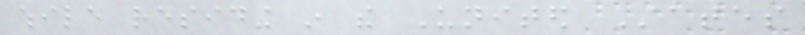while residing in the United States
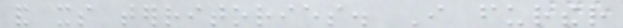and its territories. I further
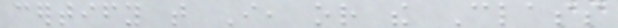certify that I, or the Class
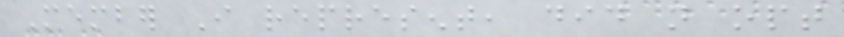Member I represent, did not opt
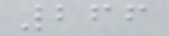266
